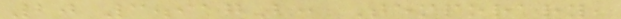20 3.917B: Temporary,
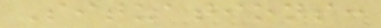Situations:
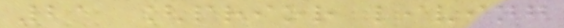21 [prior living
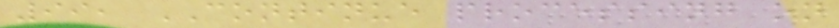99, CONTINUE processing on
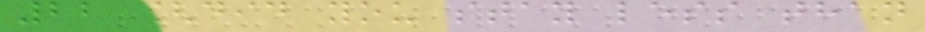22 [did you stay less than
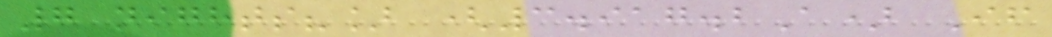7 nights?] (3.917.2A) If
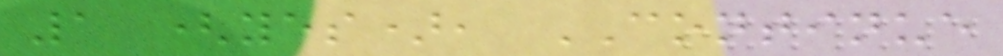1 (yes), CONTINUE
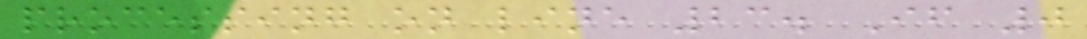processing on line 23. If 0
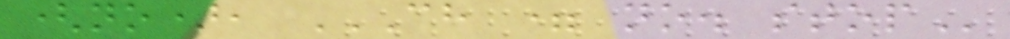(no), CH = NO. STOP
